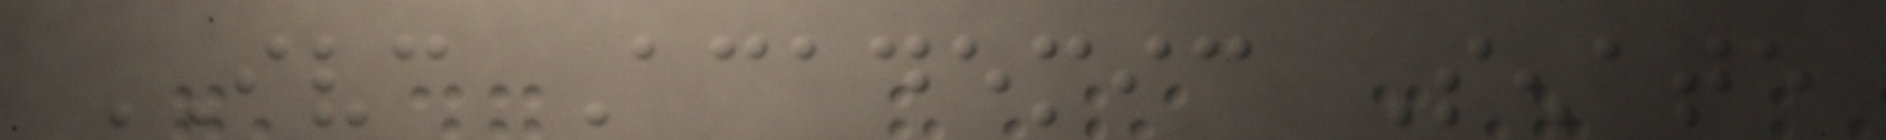IVC Academic Senate
